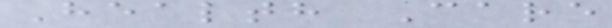Health Care
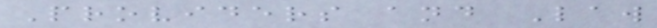Providers and Law
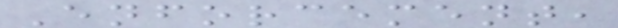Enforcement,
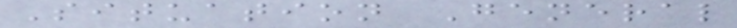Situation General
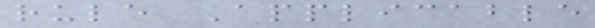rule Applicable
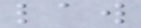law
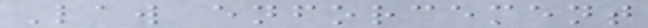Law enforcement
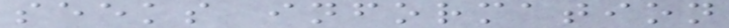seeks information
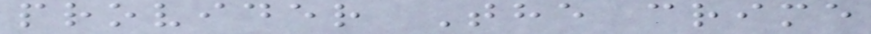provider The crime
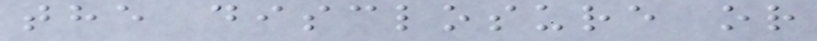the disclosure or
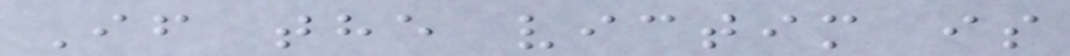If the victim is
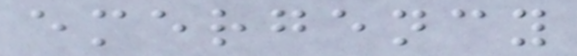emergency
